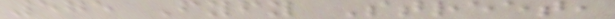575 Fyfy Street,
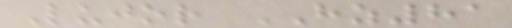Lujor HZ81
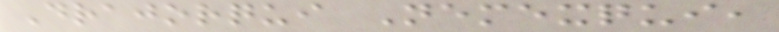Drajorqui Nemexqui,
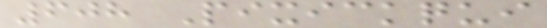608 Pixickqui
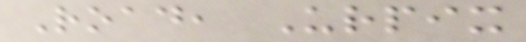Road, Urpix
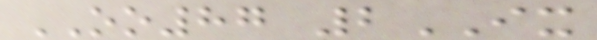OO87 2IX
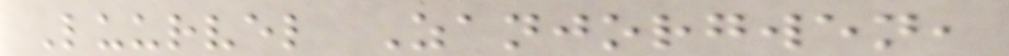Luurvel Zanjorgwen,
